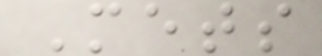Mets
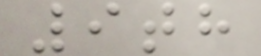9th
